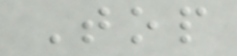Top
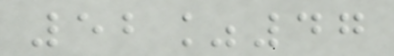52%47
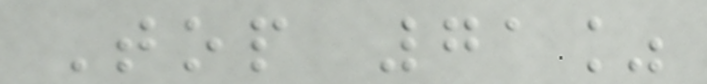Top 71%
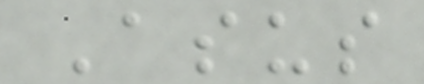Asus
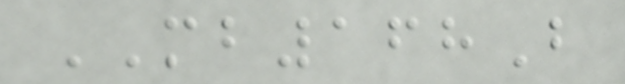MB168B
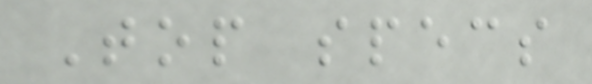Top specs
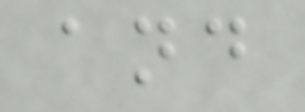and
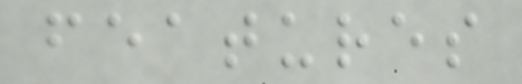features
